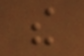the
